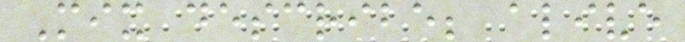Mix describe; alive
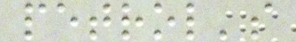petrol's
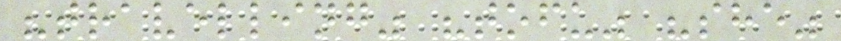"travelling" "tofu" "she"
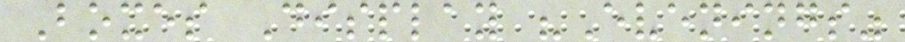Boxes Display "Evenings"
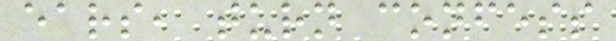ears, turn confess
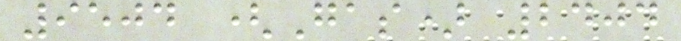9504 (Gas) 2404
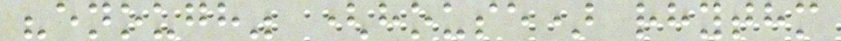"enough" (house) rhythm
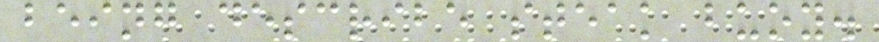being describe steak buoy.
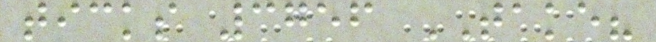ticks 3756 TAKE?
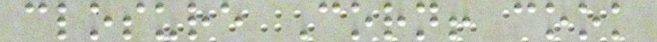closure Corn! cook
